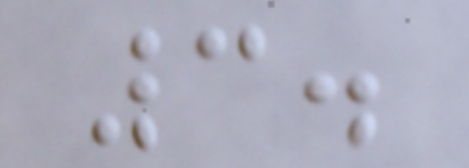3.
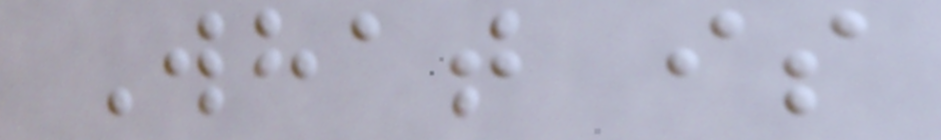What is
